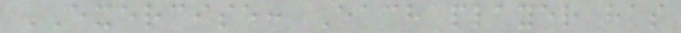EXERCISE: Each player has
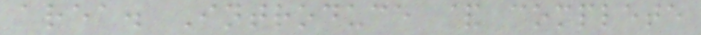area. Introduce & complete
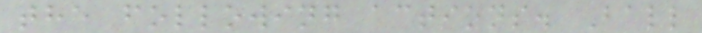the following actions. Ball
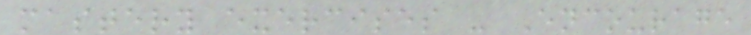mastery exercises - Encourage
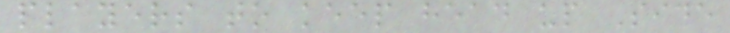players to keep head up Side
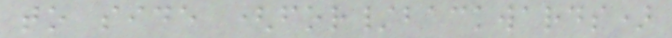to side (for/backwards)
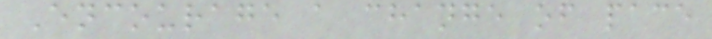Encourage a change of pace
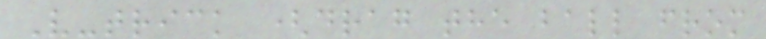V-trick (drag the ball from
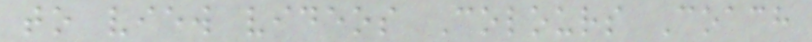to view videos Colours Coach
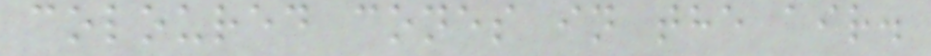coloured cones in the air.
